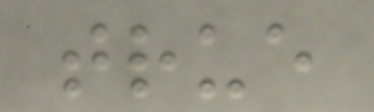true
